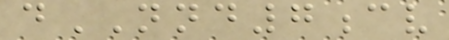dNND7cv
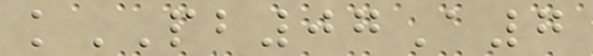kPB07A7
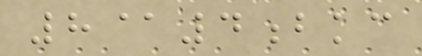8@4bkc
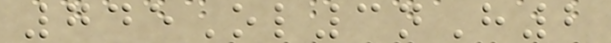745Ol3nH2
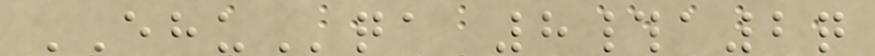EHUqa 8#a2q
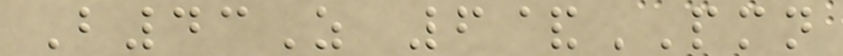B43Z 6&PMN
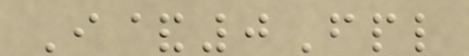I&0Fpl
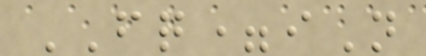FQ=iN
